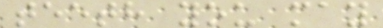teeth you may
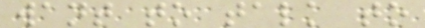want to talk to
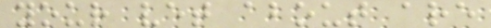your vet about are
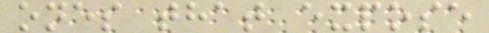ones that expose
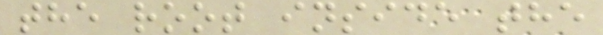the root inside the
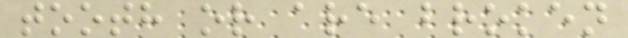tooth or are broken
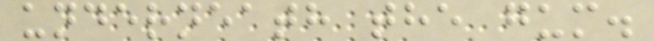underneath the gum.
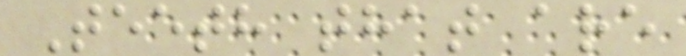Teeth that are
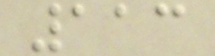113
